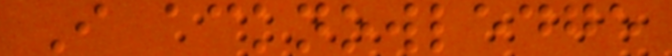I acknowledge
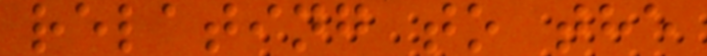relating to the
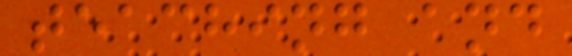teaching and
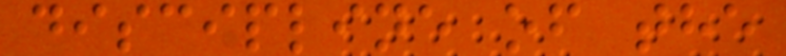discipline of the
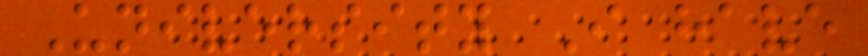University I have
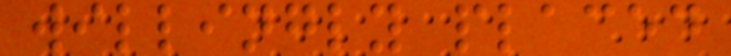willingly placed
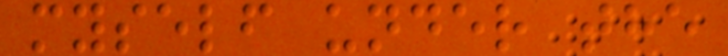myself under the
